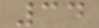34
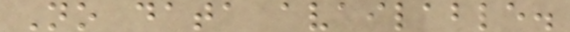No data available.
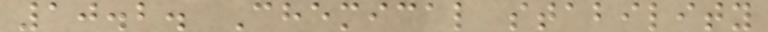10.2. Chemical stability
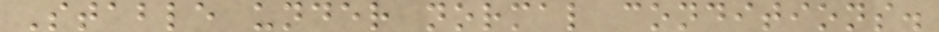Stable under normal conditions.
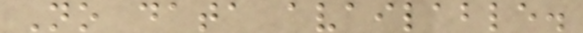No data available.
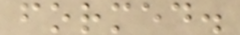formed.
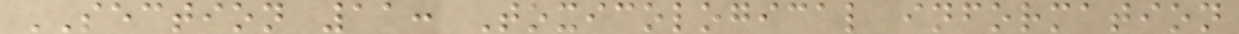SECTION 11: Toxicological information
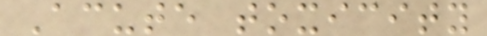Acute toxicity
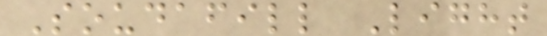Soudafill Light
